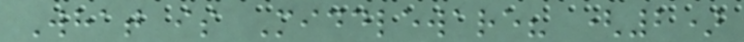What is Middleware? (2)
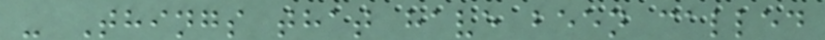- Things that have been called
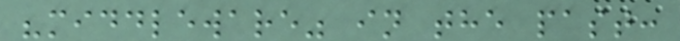"middleware" in the past:
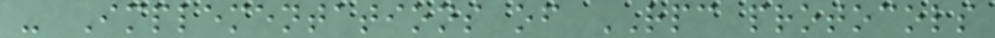- Implementations of RPC protocols
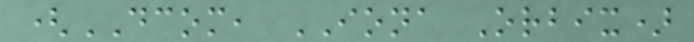(DCOM, IONA Orbix)
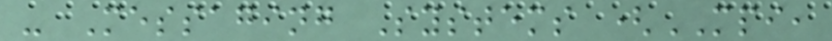- Messaging Systems (MPI,
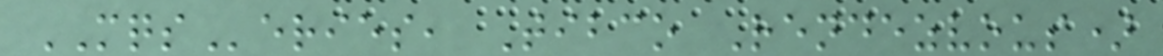MQSeries, Tibco Rendezvous)
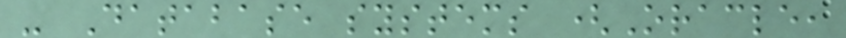- Database systems (Oracle,
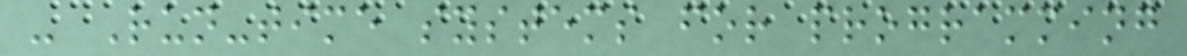- Run-time systems for programming
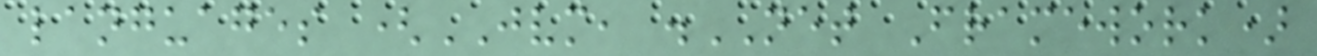languages (JVM, .NET Framework)
